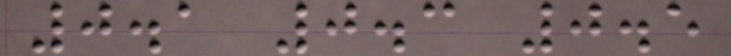0.1 0.3 0.5
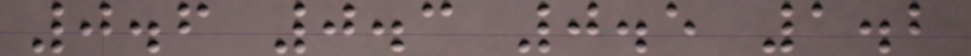0.6 0.3 0.5 1.2
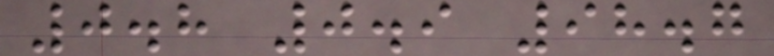0.8 0.9 98.7
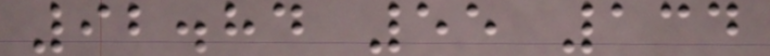92.84 55 134
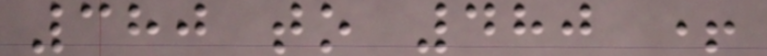380 to 480 +
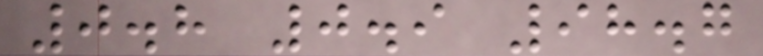0.8 0.9 98.7
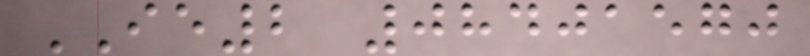IE2 08401570
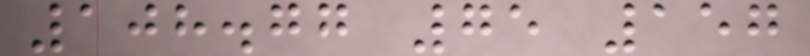108.77 75 157
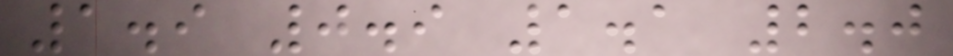1.9 0.9 1.1 2.0
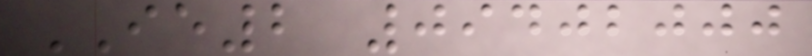IE2 09402000
